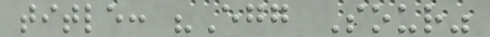title: "Egg Sour"
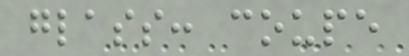glass: coupe
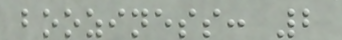booziness: 2
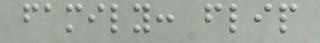family: flip
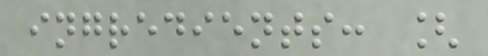ingredients: [
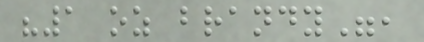"1 oz brandy",
